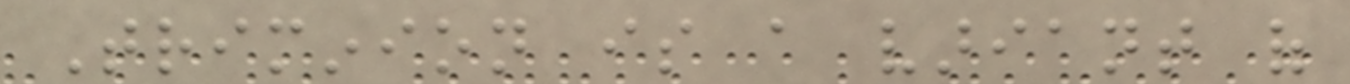Triminion is a variant of
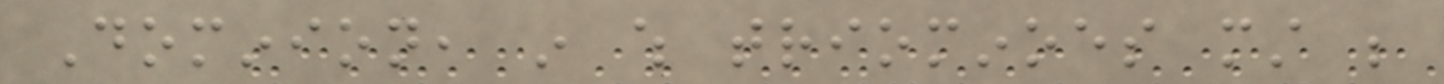Dominion, in which triominoes must be
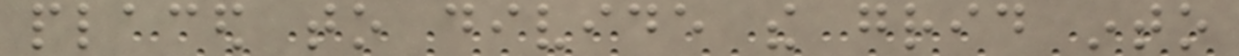placed to divide the grid into
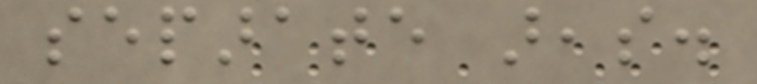separate areas.
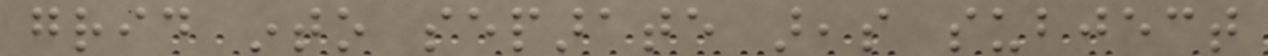grid into separate areas subject
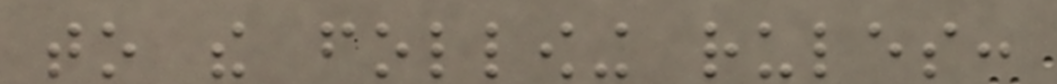to the following rules:
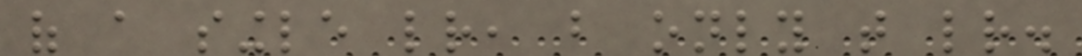of a single letter, but only that letter.
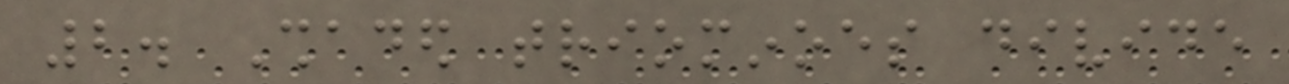2. Shaded triominoes divide
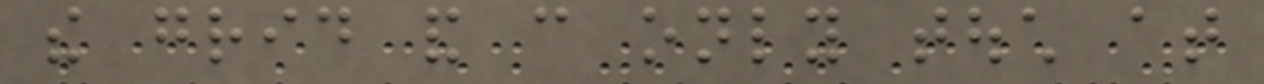the grid and can only touch at
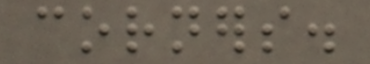corners.
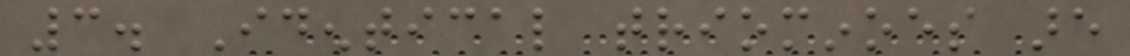3. Identical triominoes are
